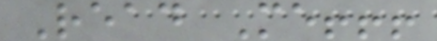Read Me!!!
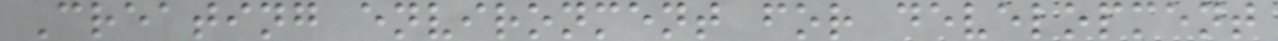Creating environment for development
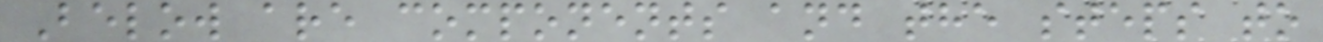Below are components and the steps to
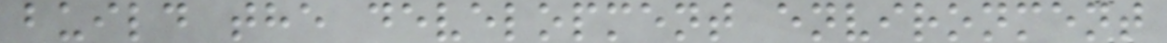build the development environment
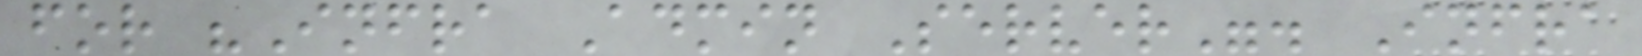for "Infra Admin Server". Infra
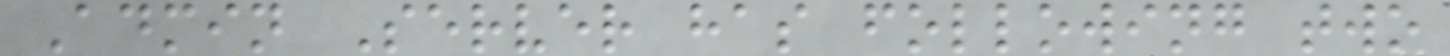Admin Server has following two
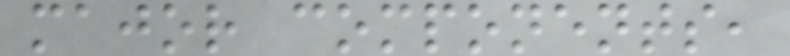major components,
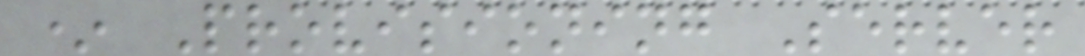* Provisioning Server
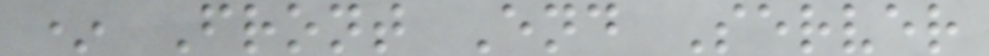* Front End Server
